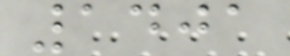1401
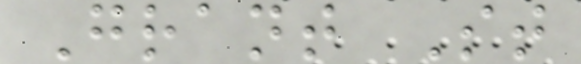Grant St
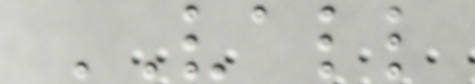VALL
